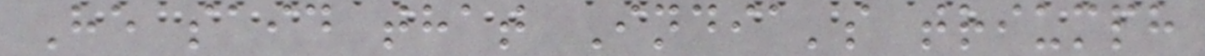He said that India's triumph
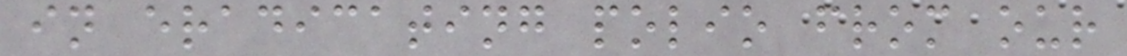in eradicating polio from our
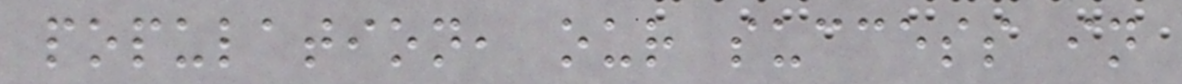population, our success in
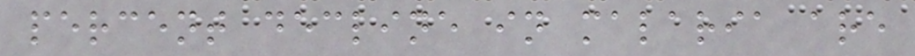percent decline in malaria are
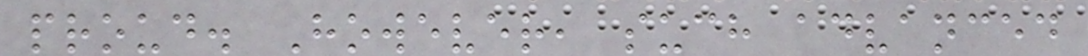proud. However, such advanced
